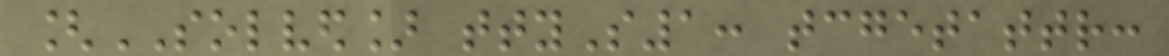[SOLVED] ttyS1: tcgetattr:
